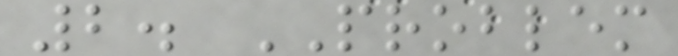2. PROBLEM
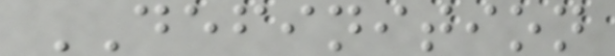DEFINITION
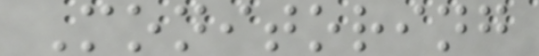Monitoring
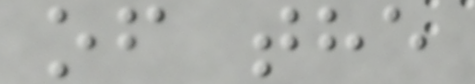of the
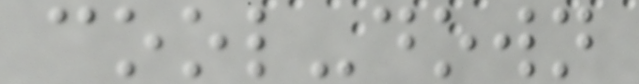cool-down
